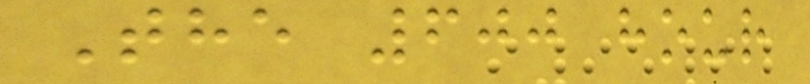The 600 hour
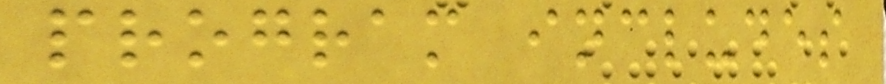program includes
